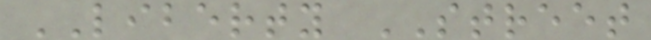LIBERTY STREET
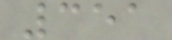351
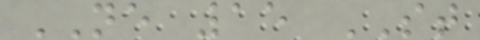NE 15 ST
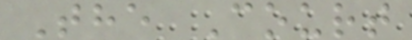The Court
